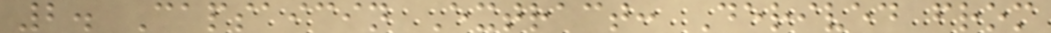2. Capsaicin Extract: Derived from
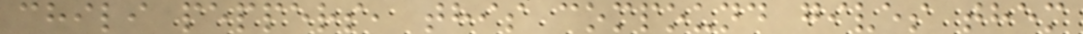chili peppers, this compound gives them
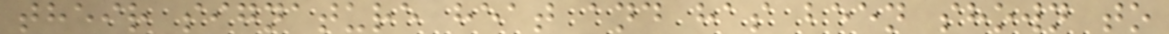their signature heat and has been shown to
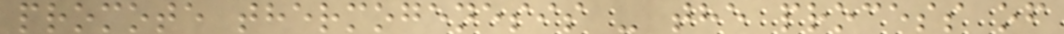promote thermogenesis - the process of
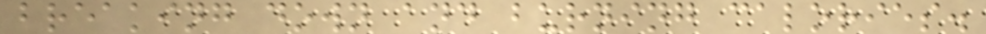breaking down and burning calories.
